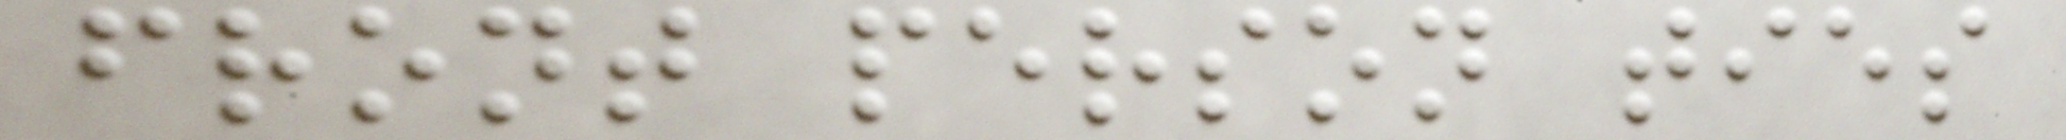front person ties
